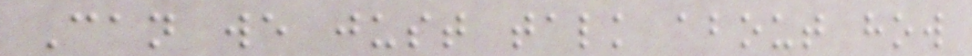Can we just talk about how
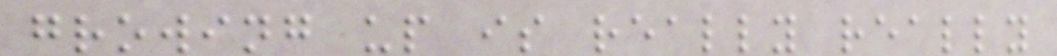growing up is really really
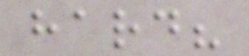hard?
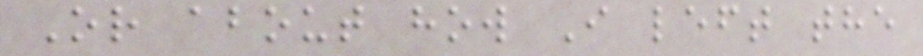Or about how I left the
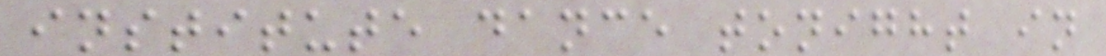institute dance tonight in
